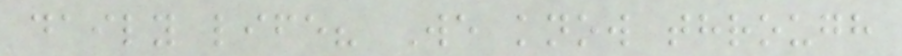daily life? We know through
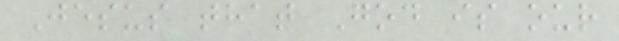Jesus that God is our
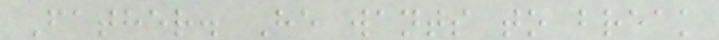Father. He wants to break
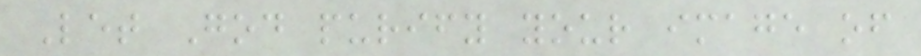Let God purify your image of
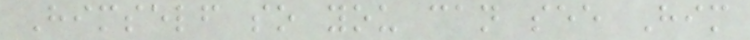Himself so you can see Him
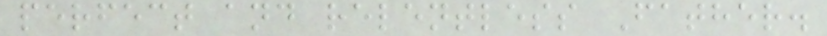perfect and relentless Father.
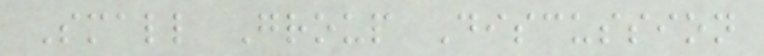Small Group Discussion
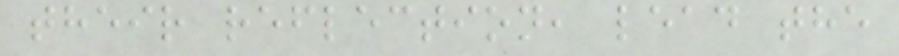their reflection, lead the
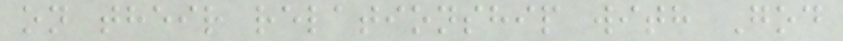on their relationship with God
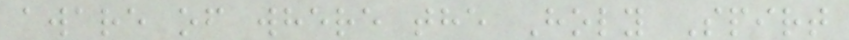aware of where the Holy Spirt
